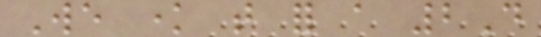We know that for a 2D
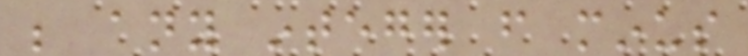be any integer from minus
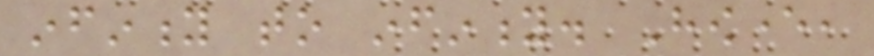infinity to infinity. However,
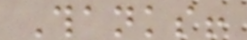Thanks!
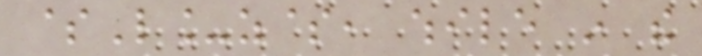$L_z$, while in the
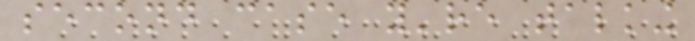second case you're talking
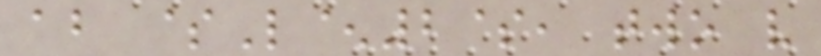about $L^2$, two very
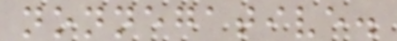nonnegative.
